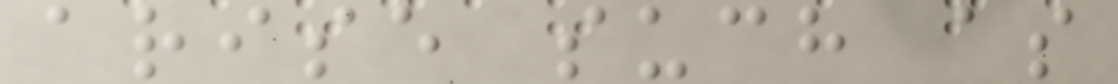arise such as
